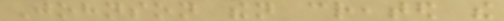Johnson then created the
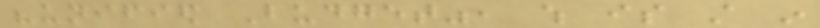"unified Budget", which is still in
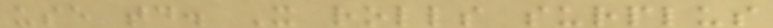use today. It rolls surplus
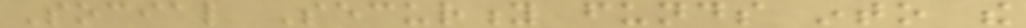Social Security funds into the
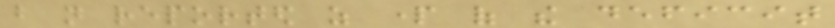but not reported as part of the deficit
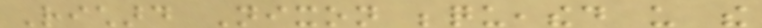Richard Nixon bequeathed us the
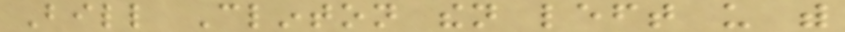Bill Clinton then left us with
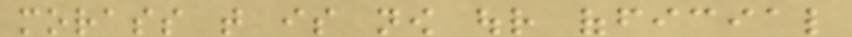morass that is now our official
